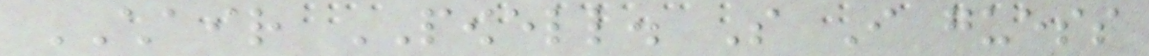CHAIR POWELL. So I guess
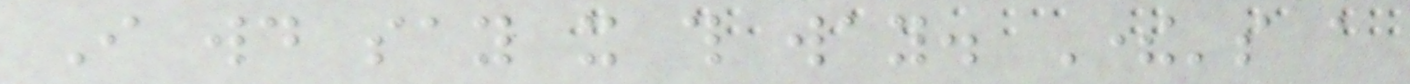I would say it this way. There's a
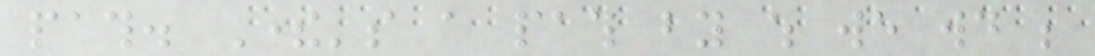path. There's a path by which we would be
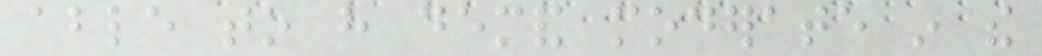able to have demand moderate in the
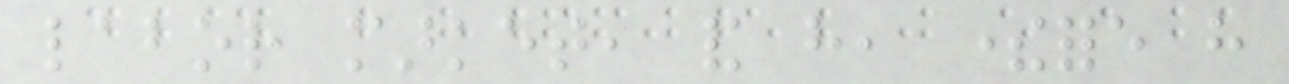labor market, and have, therefore have
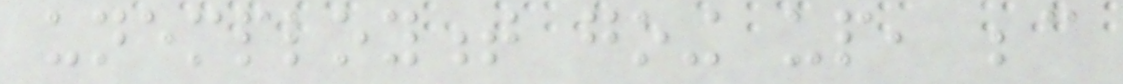unemployment going up, because
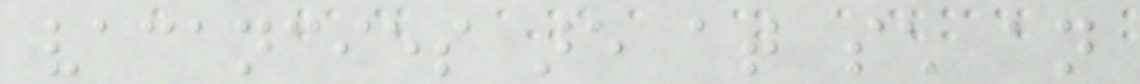vacancies are at such an
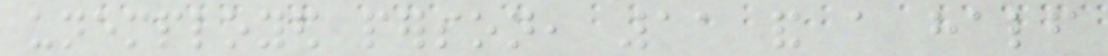unemployed person, 11 and a half
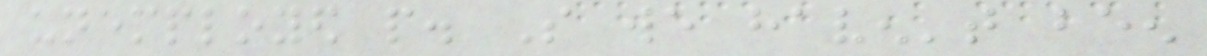unemployed people. So we haven't been
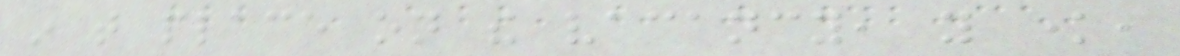in that place on the vacancy, you know,
